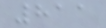811
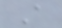A
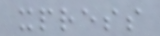xpress
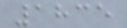1835
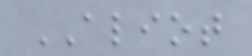ALIOT
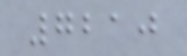7210
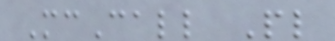McCall Pl
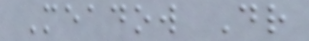Meadow Dr
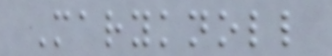Maryknoll
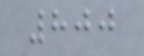800
